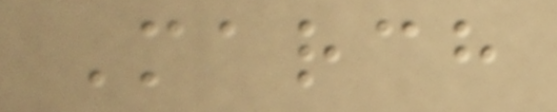March
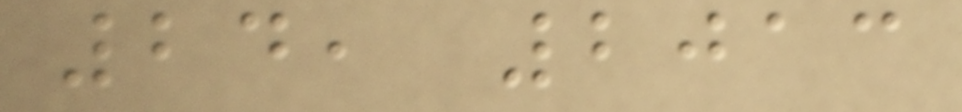24, 2013
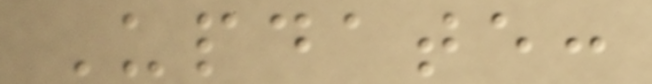Update:
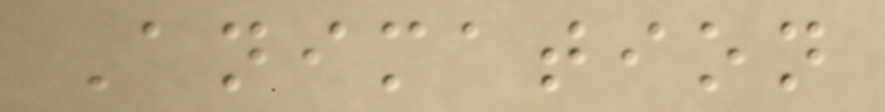Animation
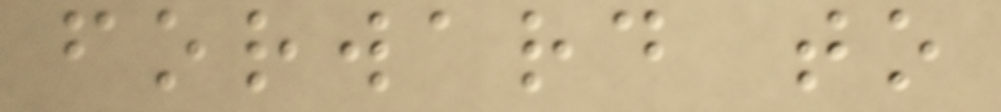forward to
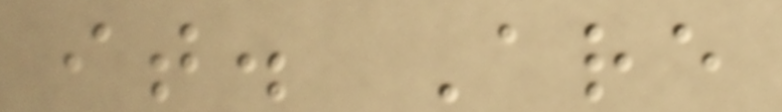it. Are
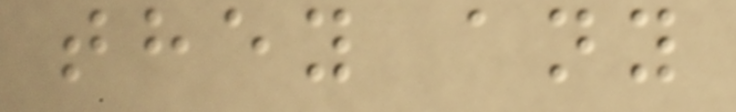they any
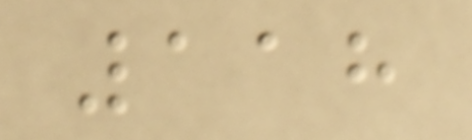118
